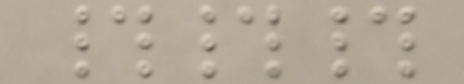###
